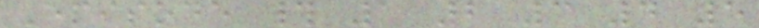Episode # 1 2 3 4 5
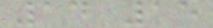14 15
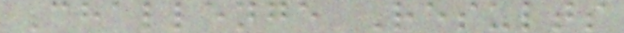Challenge Results
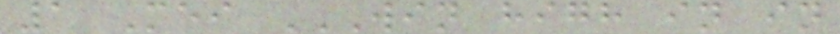1 Mei WIN HIGH IN IN
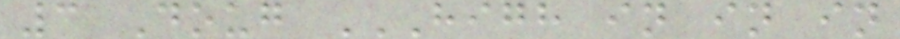3 Doug HIGH IN IN IN
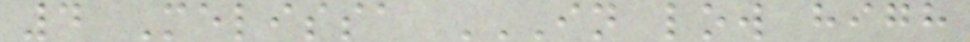4 Melissa IN LOW HIGH
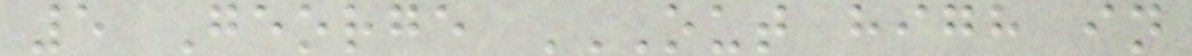5 George OUT HIGH IN
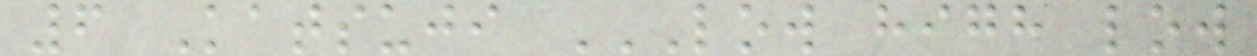6 Katsuji LOW HIGH LOW
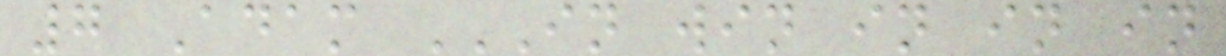7 Adam IN WIN IN IN IN
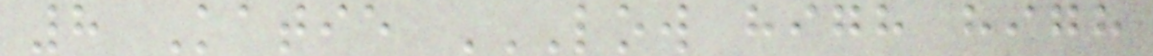8 Katie LOW HIGH HIGH
